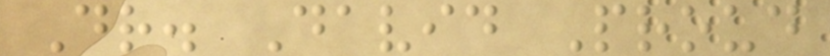Dr. David Proud
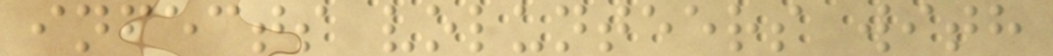infects volunteers with
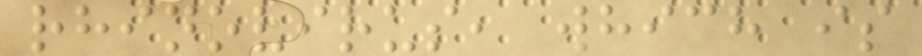rhinovirus, which is
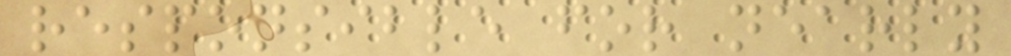responsible for nearly
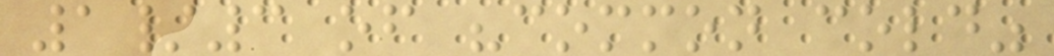1/3 of "common cold"
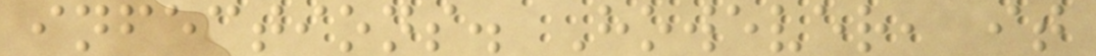infections. However, it
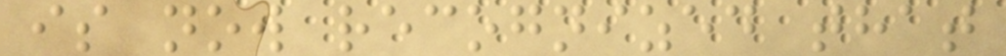is now recognized that
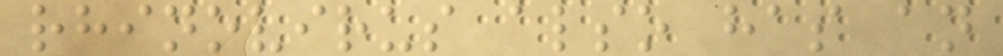rhinovirus also has an
